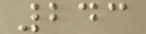243
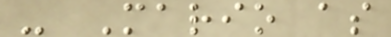- Mario as
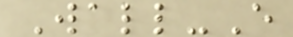Wall-E
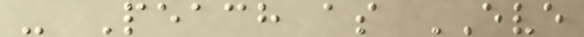- Peach as EVE
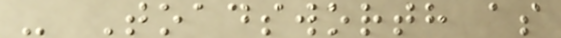- Toadsworth as
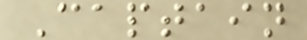Captain
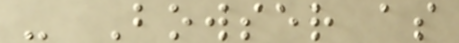- Bowser as
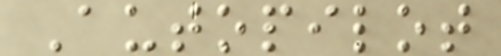Autopilot
